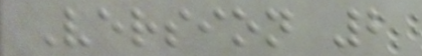Version 2
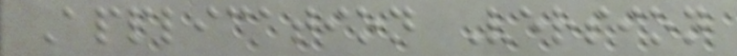Application Version
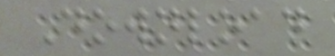Download
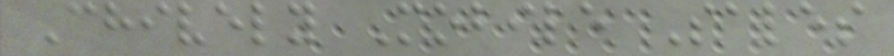Chively Mobile Sales
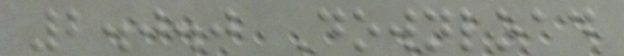2.0.0 Download
